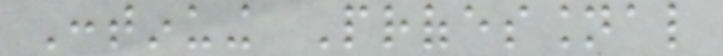Continuing Professional
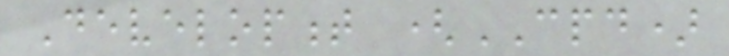Development (CPD)
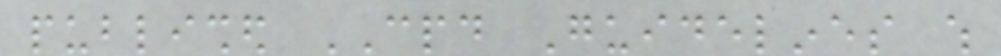published CPD Guidelines which
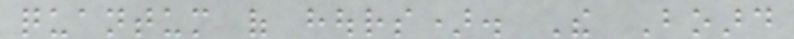quantum of hours). The Board
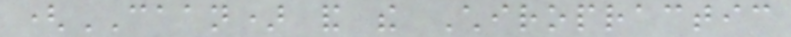(CAAN) and the Chiropractic
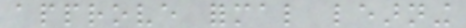approve formal learning
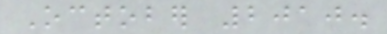October 2010.
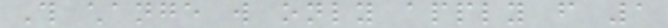This change will only apply from 1
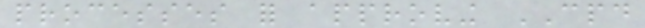processes for approving CPD
